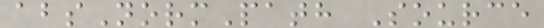absNormPath Source
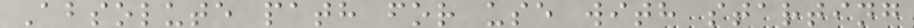Absolute path for use with starting
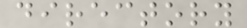directory
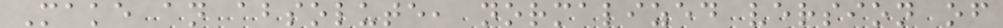Make an absolute, normalized version of
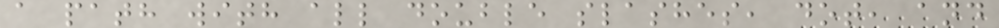a path with all double slashes, dot, and
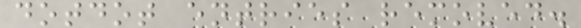dotdot entries removed.
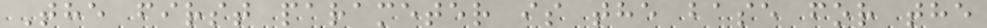The first parameter is the base for the
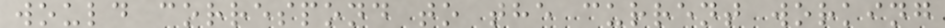would correspond to the current working
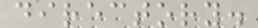directory.
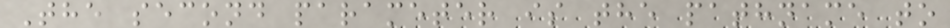The second parameter is the pathname to
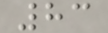83
